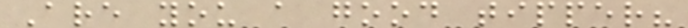Are you a good tipper?
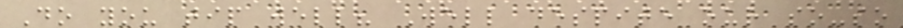Do you tip well? Well despite our so-so
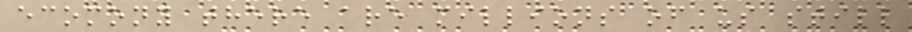ecomony there are millions of us still
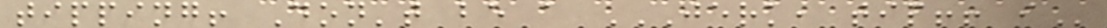tipping! Don't be a JERK, TIP!! I
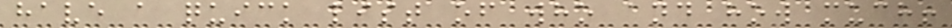have a quick list of who and how much!
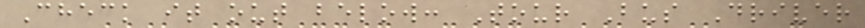Check it out below: Tour Bus Driver
